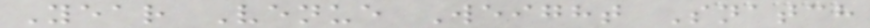Year Venue Weight Snatch
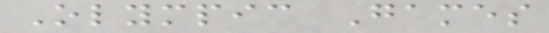Olympic Games
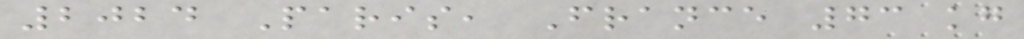2024 Paris, France 73 kg
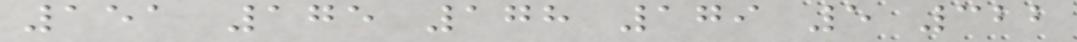151 175 178 179 5 322
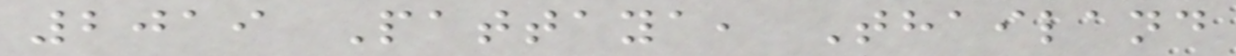2019 Pattaya, Thailand
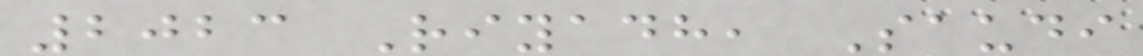2023 Riyadh, Saudi
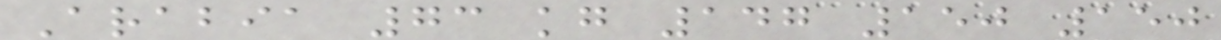Arabia 73 kg 147 150 150
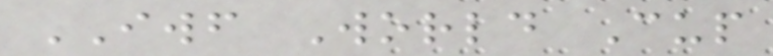IWF World Cup
